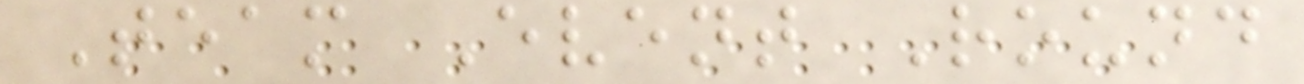Team Event Round
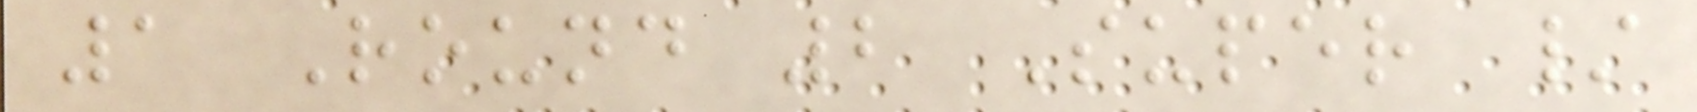1 Round 2 Super /
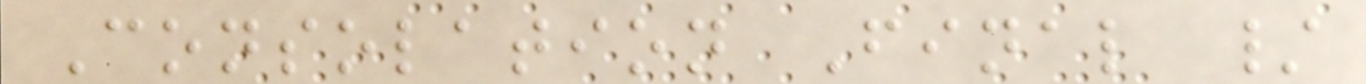Consolation Final /
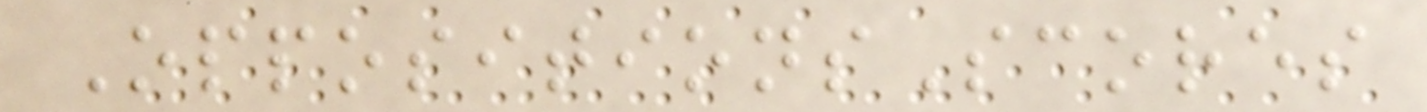OppositionsScores
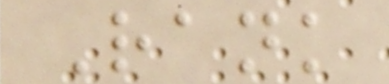Rank
